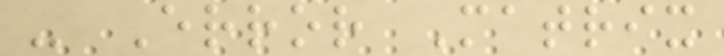- Error Matrix
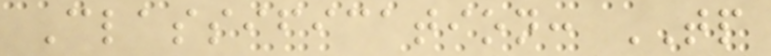Classification: TP
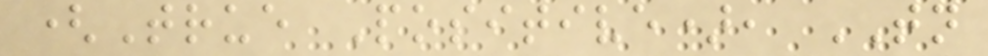(True Positive), TN
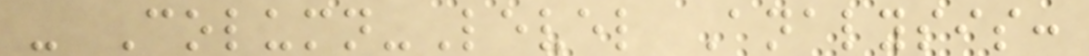- Column-Level Analysis:
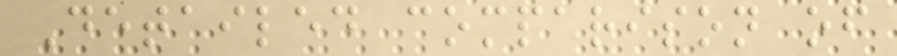Detailed comparison of
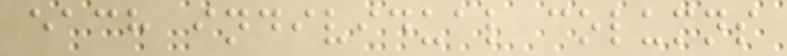each individual columns
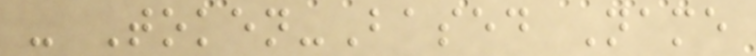- Token-Based Name
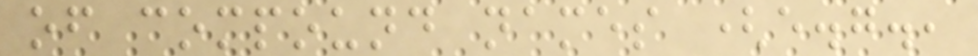of compound names (e.g.,
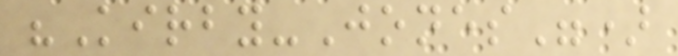"Kirby-Jones")
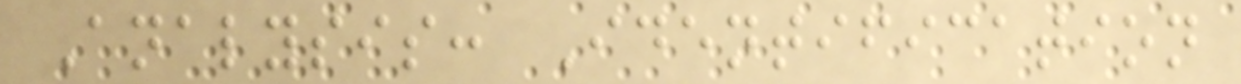Analysis: Identification
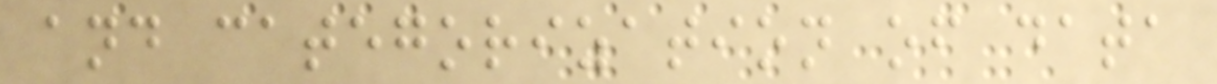and categorization of data
